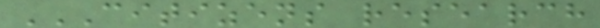CITIZENS RESEARCH
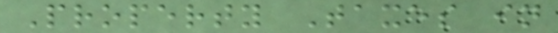Property Taxes in
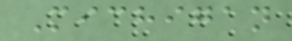Michigan
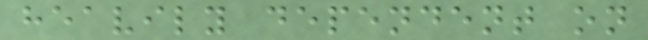heavily dependent on
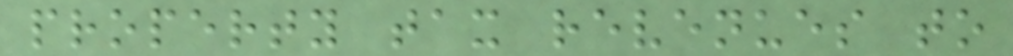property tax revenues to
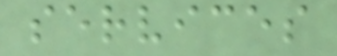services
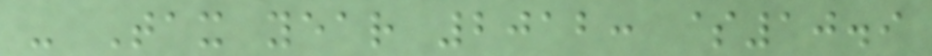- Tax year 2012: $10.9
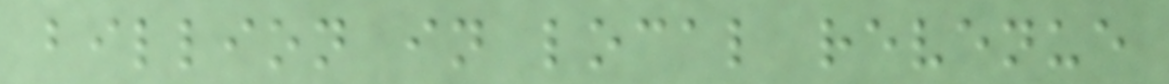billion in local revenue
